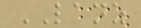LANZ
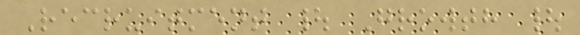Recruitment | Growth |
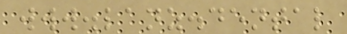www.lanz.dental
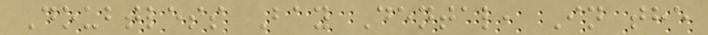Doubtless Bay Dental, In the
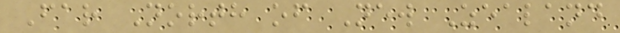Far North of New Zealand
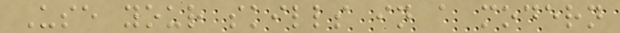Use your skills in a modern
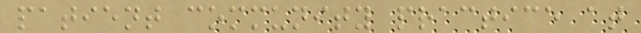patient community practice at
